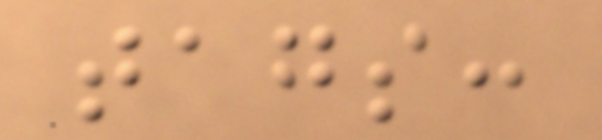tags:
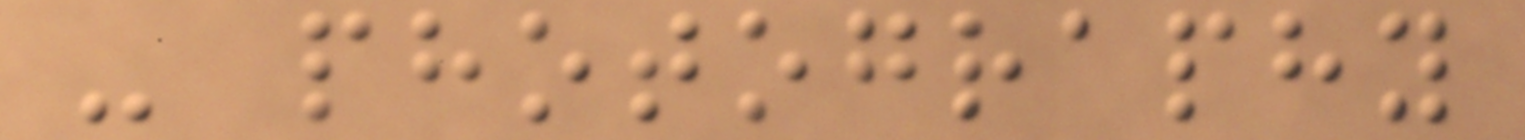- photography
